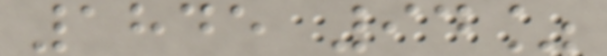1845 94%
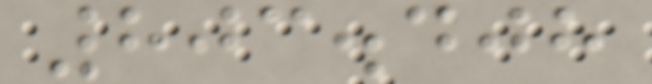803.408
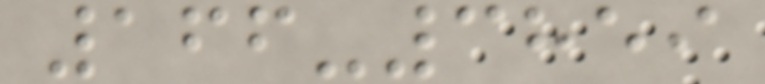166-3859
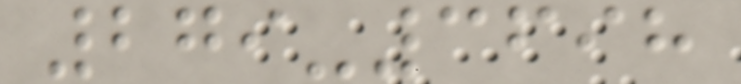279-3698
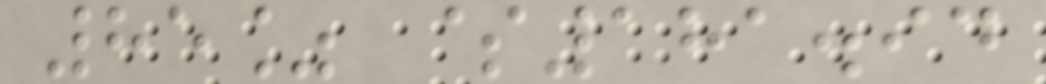85% $181.94
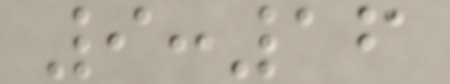9:16
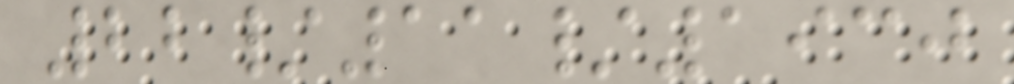22/11/1930
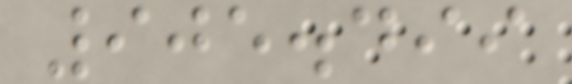905.499
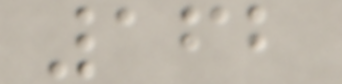162
